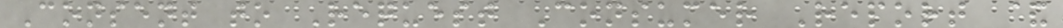Consent to Request Consumer Report &
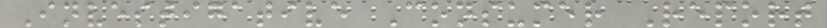Investigative Consumer Report
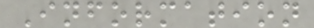Information
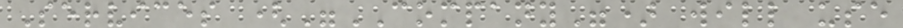Services ("COMPANY") will use
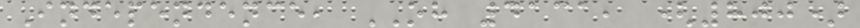Independence, OH 4131, (800)
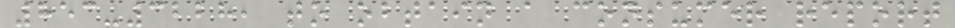853-3228, to obtain a consumer report
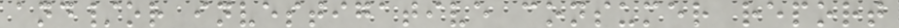and/or investigative consumer report
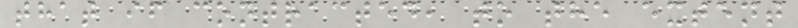that if contracted, to the extent
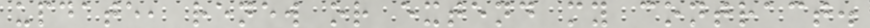update, renew or extend my contract.
